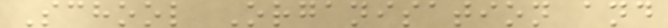School Organisation and
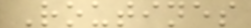Routines
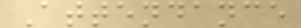Attendance
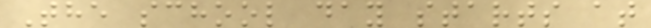The school day starts at
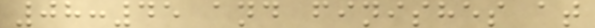08:45 and finishes at
